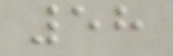58
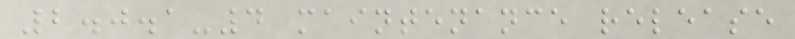2.0.1-4 maintenance release
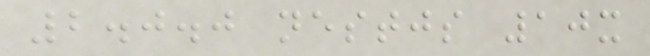2.0.0 nestjs 10x
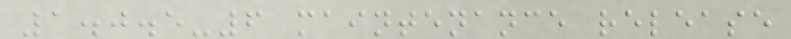1.0.5-6 maintenance release
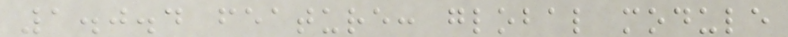1.0.4 feature: global module
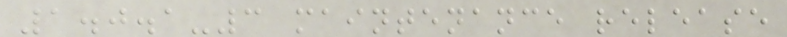1.0.1-3 maintenance release
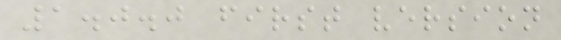1.0.0 first version
